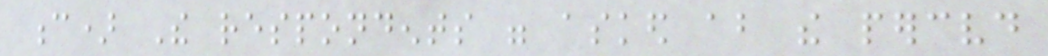c) The respondents were asked about the perceived
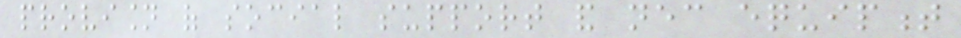provision of social support and necessary equipment
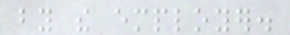by the employer.
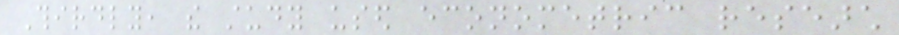Thirdly, the study used econometric research
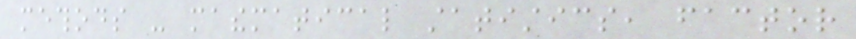methods - mathematical statistics, factor
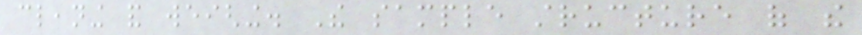cleaning and weighing. The sample structure of the
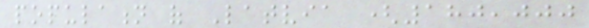population of Latvia (180,000
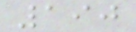190
